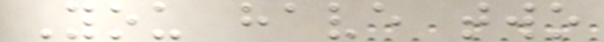You have two
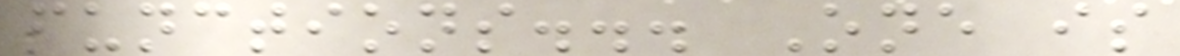functions... One is
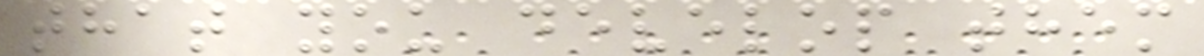that you develop them
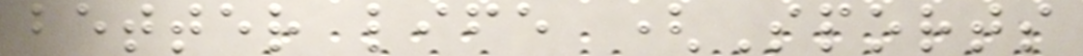better life (Sports
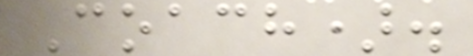Coach).
